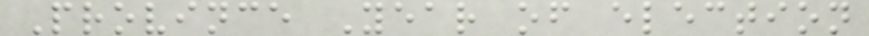Province Year of election
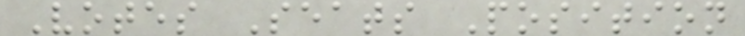Votes Seats Position
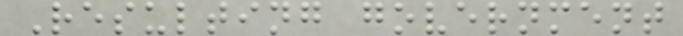Resulting government
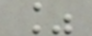%
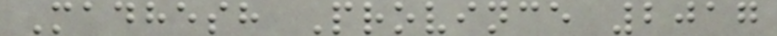Madhesh Province 2017
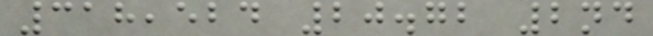318,524 20.72 2nd
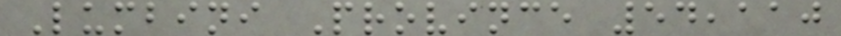Lumbini Province 54,110
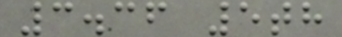3.36 5th
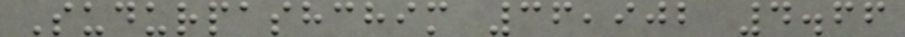Sudurpashchim 36,902 4.66
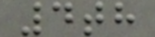4th
